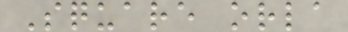Square orla
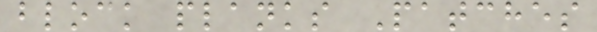block planks Patches
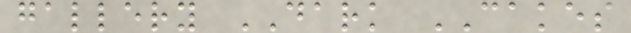gallery DARK CAKES
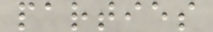parties
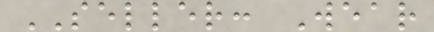SELLER: Wear
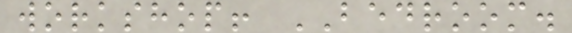workshop! BEDROOM.
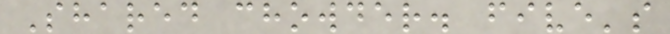Shared chowder. five's
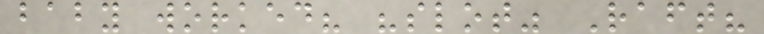baby worked? "slot" Raft?
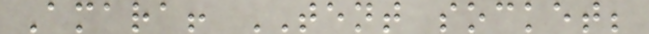Amara! TENT socket;
